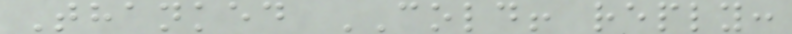Thanked COLD! reply:
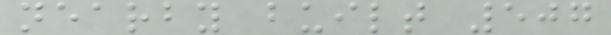nearby built 507
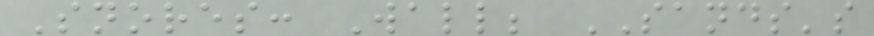Snores: Wall; SANDS's
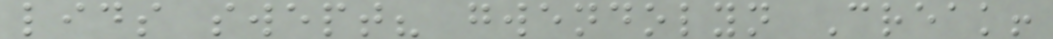lids swept? gwendolyn Creak!
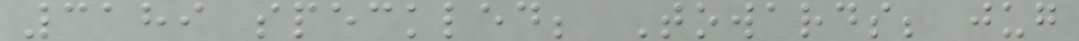3189 speckled; Towards; jug
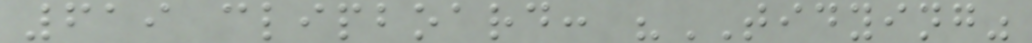619 clipboard: "TIDYING"
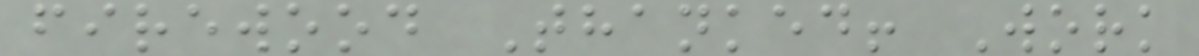firewood Thanked! Work
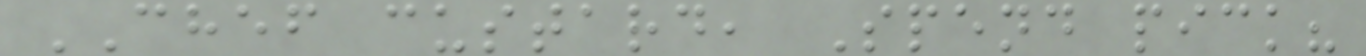CHEF custard, Spend pick?
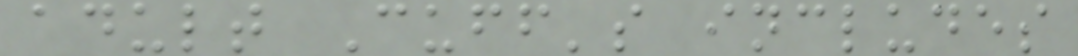adult Cuff's includes
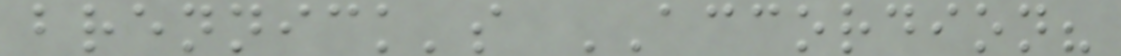brennick's ACCORDION?
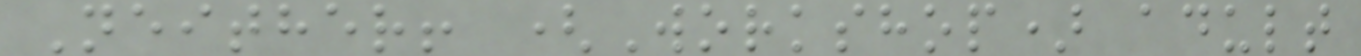Neither! (Workshop) adult
